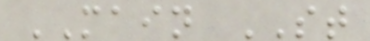MAIN ST
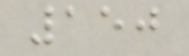150
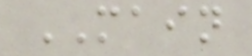MAIN
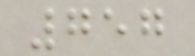757
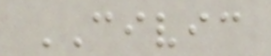CIVIC
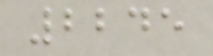2245
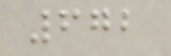672
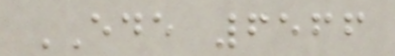EDE 6566
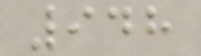948
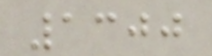1300
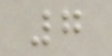7
